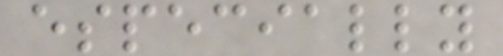especially
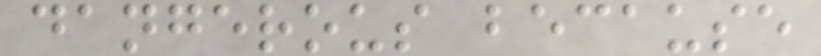dangerous because
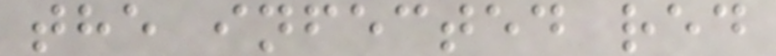the infected red
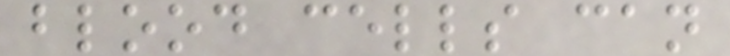blood cells can
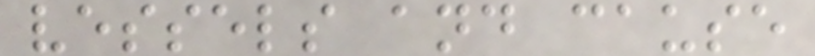vessels and cause
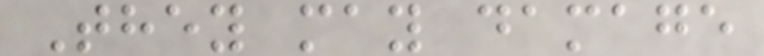They may damage
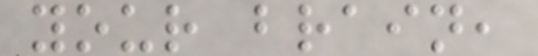your brain,
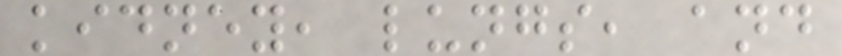kidney, lungs, and
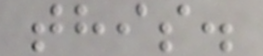this.
